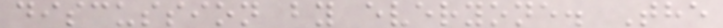discussion by everyone. The
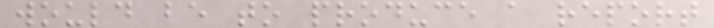would be to produce a report
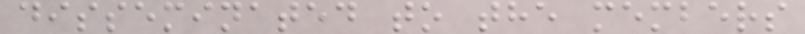disseminated to the members
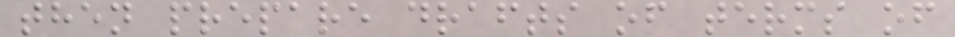then prepare drafts of terms of
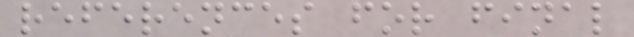references for final
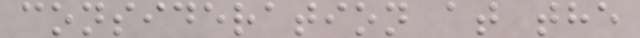consideration at the
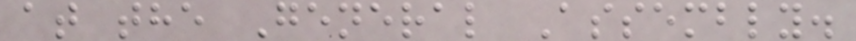at the General Assembly.
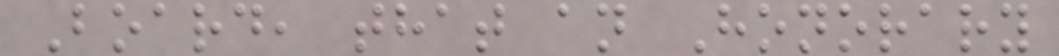Board, that an Honorary
